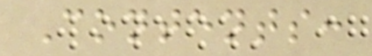Contents:
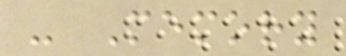- Memory
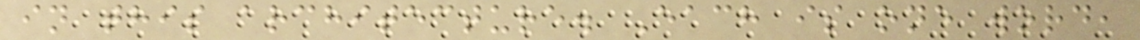in this architecture. Each is one word,
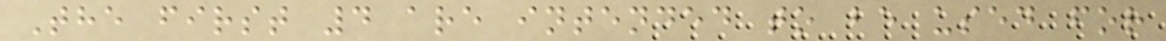The first 4 are intended to be used for
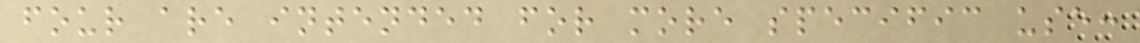four are intended for more specific use:
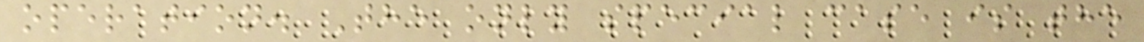operation. The only special case is the
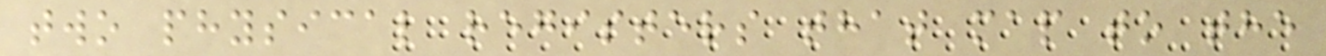two physical registers that map to the
